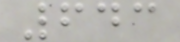643
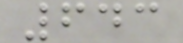643
